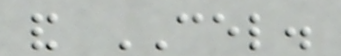and CEL.
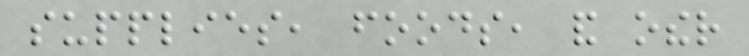supplies, foods, and other
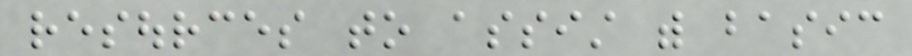resources to assist with basic
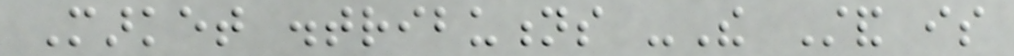Market distributions -The Stand is
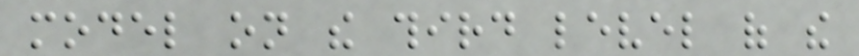model on the third level of the
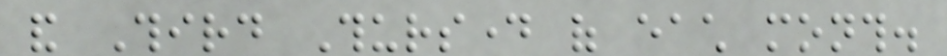and Third Thursday of each month.
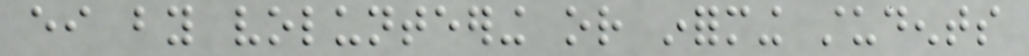either by volunteering or informing students
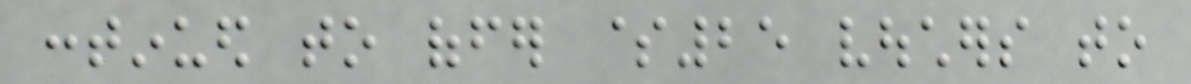continued to offer $25 vouchers to
